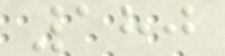180
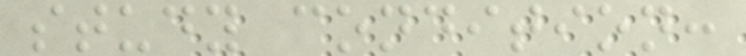study condition:
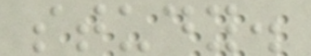study.
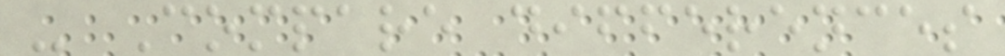- Compare differences
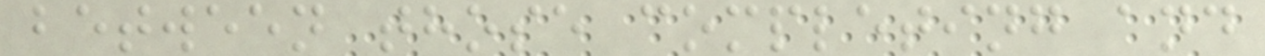between those completing and
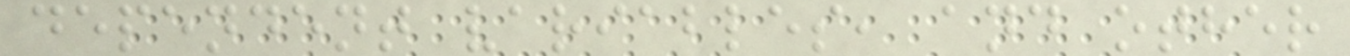dependent variables, and other
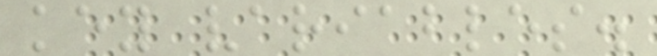key variables.
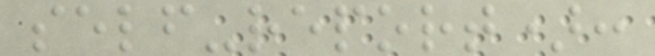self-report):
